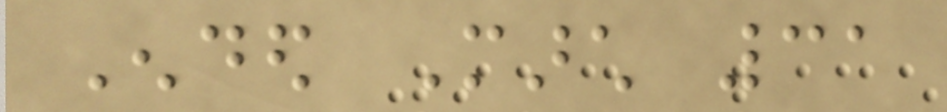Ended March 31
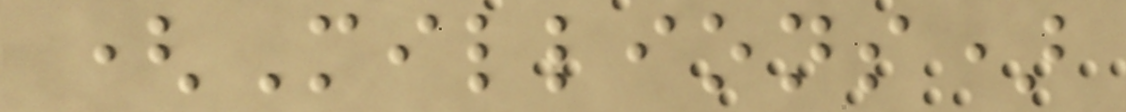(Millions)
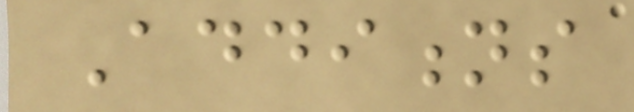Additions
